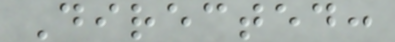Directed:
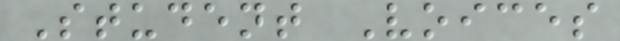Student Voices
